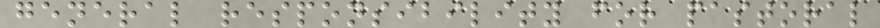general responsibility for pastoral
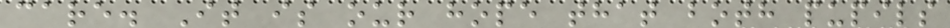care. It is our hope that both pupils
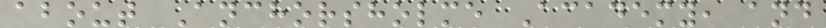about Anchorsholme Academy, and
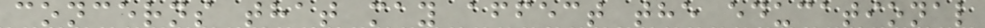concerns that may affect the educational
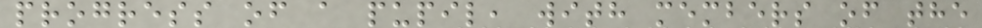progress of a pupil, with members of the
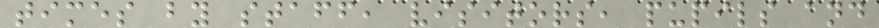times by staff, visitors, pupils and
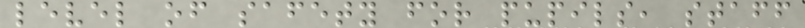level of safety for pupils, staff
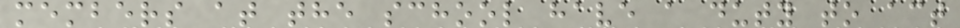members at the school have a duty to act
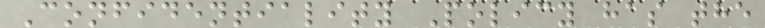Confidentiality Policy has the
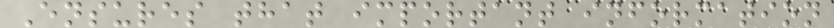Ensures that important information
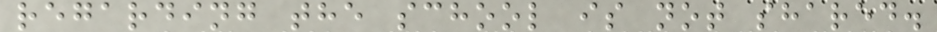regarding the school is not shared.
